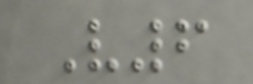V6
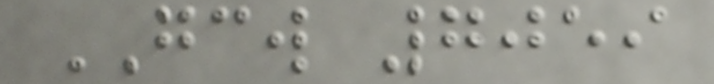GCW 7059
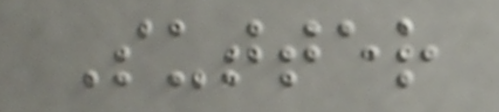Sutter
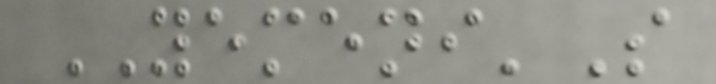YEMENI'S
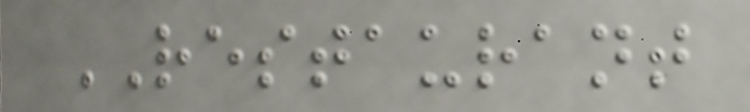RESTAURANT
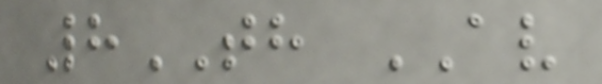8TH AV
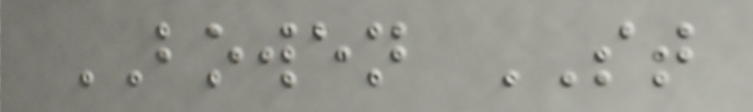BOWEN ST
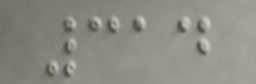314
